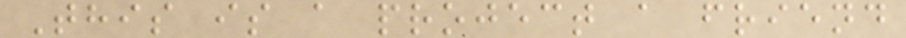This is a project a friend
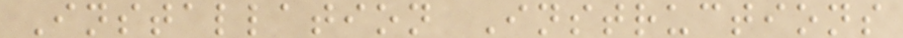Installation Instructions
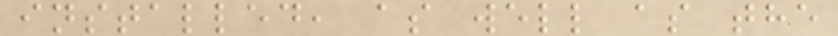installed, as well as the
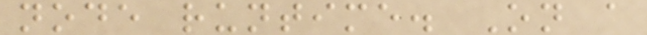node runtime. On a
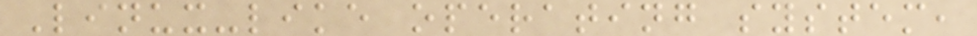Linux-like operating system,
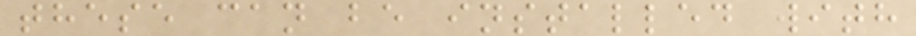these can be installed with
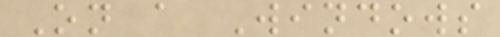On a Windows
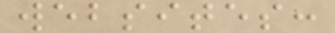websites:
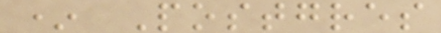* Postgres
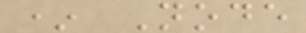* Node
